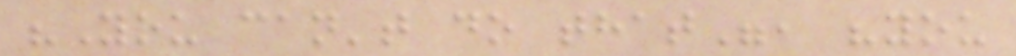"You can't do that", "you
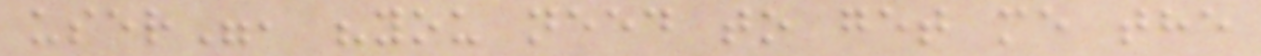user", "you need to get me the
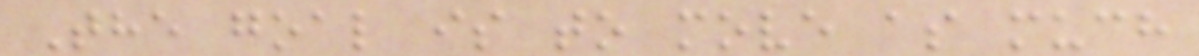The goal is to move as much
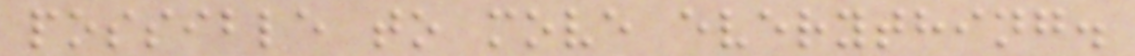possible to move everything.
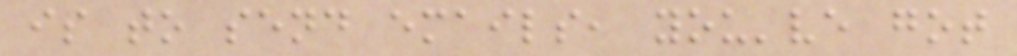is to send emails, you've got
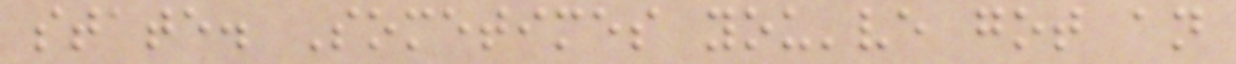state. Sometimes you've got an
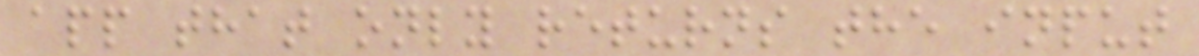app that only returns the input
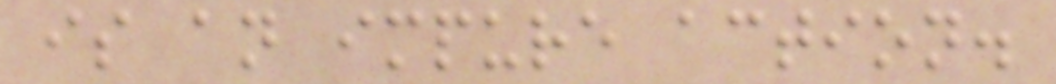is an impure action.
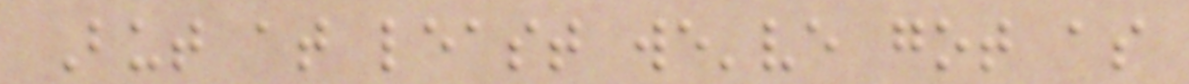But at least we've got as
